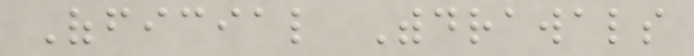Official Withdrawals
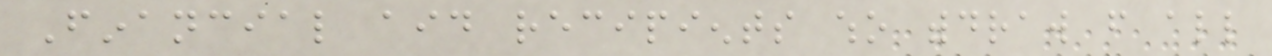Financial aid recipients who withdraw from all
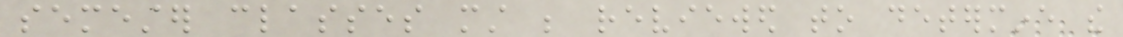semester classes must be reviewed to determine the
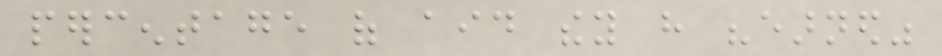percentage of aid they have "earned"
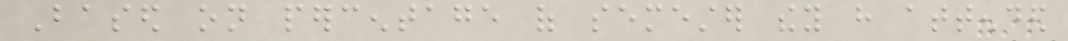Based on percentage of semester they have attended
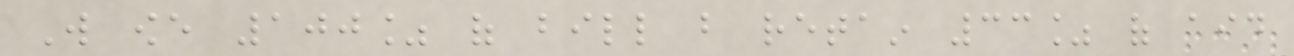Will owe 100% of bill but retain 33% of aid
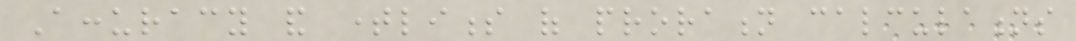Accuracy and timeliness of proration calculations
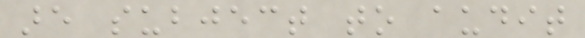are subject to audit
